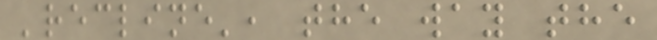'recline', the way the
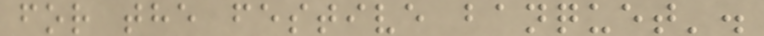for the festive banquet'.
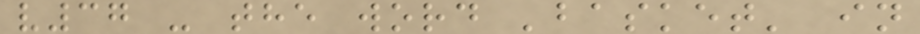v37 - the word 'basket' in
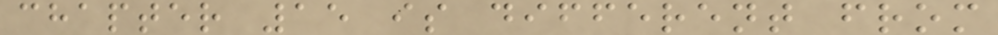chapter 15 is different from
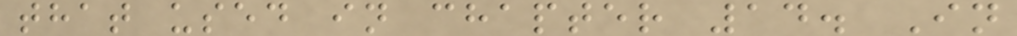that used in chapter 14. In
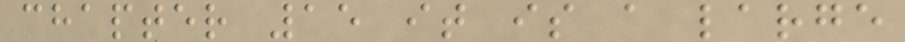chapter 15 it is a large
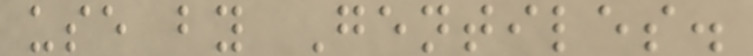use by Gentiles.
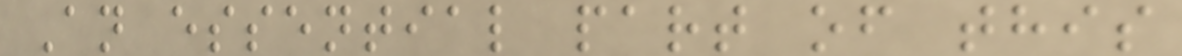An essential part of this
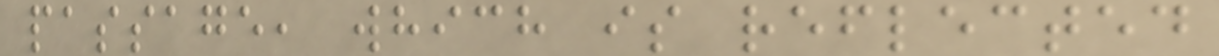passage, which is reflected
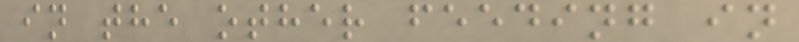in the other feeding in
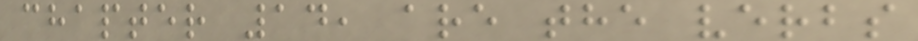chapter 14, are the verbs
